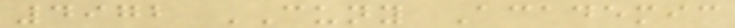4972 CUNY Academic
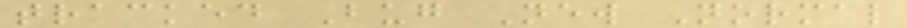tracked Bug New Normal
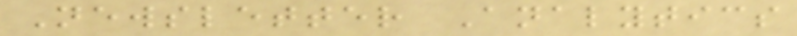Newsletter Analytics
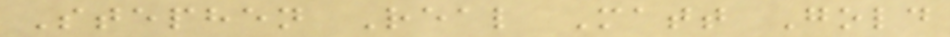Stephen Real Matt Gold
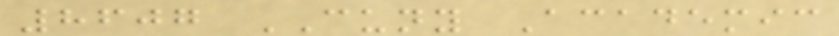8607 CUNY Academic
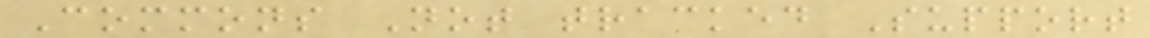Commons Not tracked Support
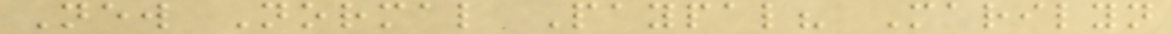New Normal Paypal? Marilyn
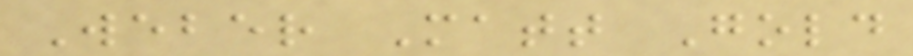Weber Matt Gold
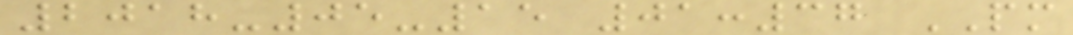2018-05-15 01:37 PM
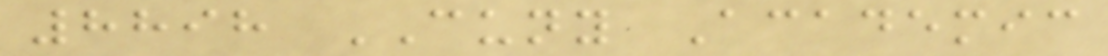8898 CUNY Academic
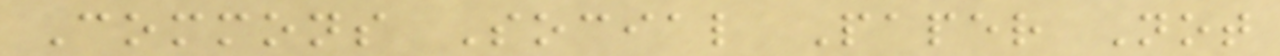Commons Social Paper Not
